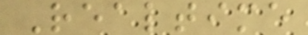Realtime
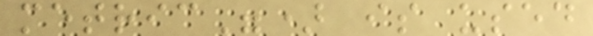metric") is used
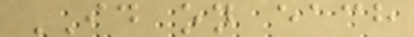ID on each
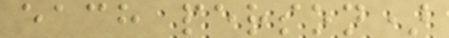each person)
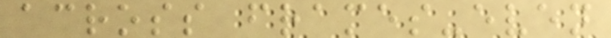across frames-even
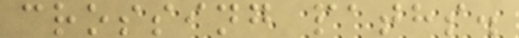crossing paths.
